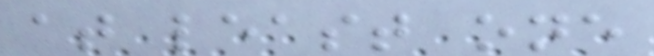at least one
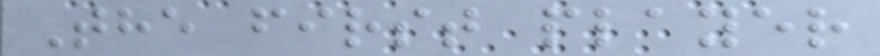The first player
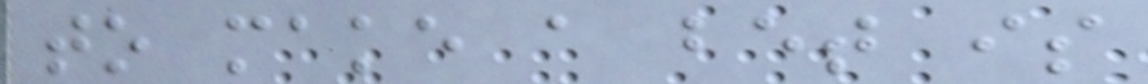to make a bet is
